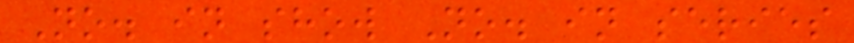No. in show No. in series
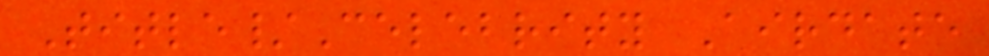Title/Celebrity Airdate
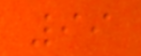99
